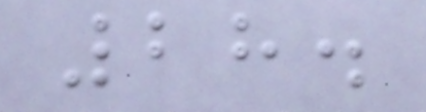28.
